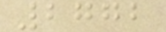2772
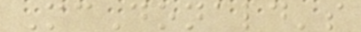McDonald's
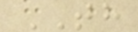TH
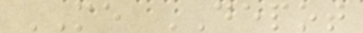ME DEPOT
